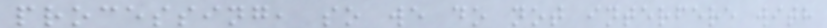processing, so we do not interfere with
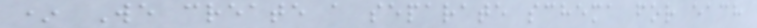* We create a separate schema for each
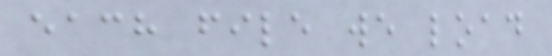each file we load
